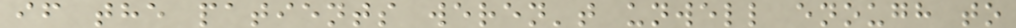if the patients weren't unwell enough to
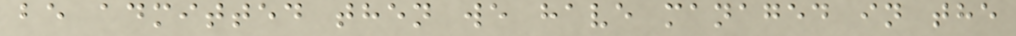be admitted then we have managed in the
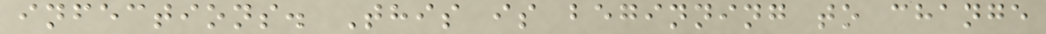infections. This is beginning to change
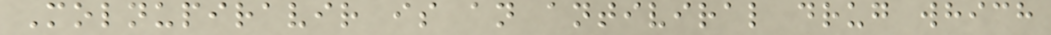Molnupiravir is an antiviral drug which
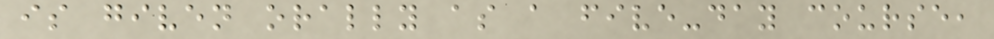is given orally as a five-day course,
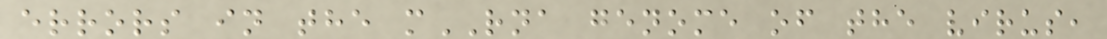errors in the mRNA genome of the virus,
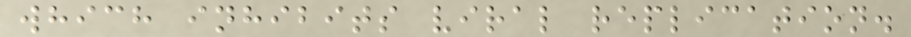which inhibits viral replication.
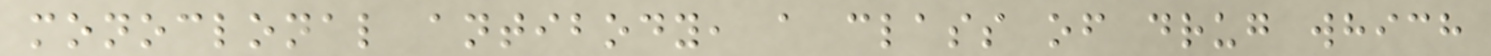monoclonal antibody, a class of drug which
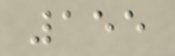155
